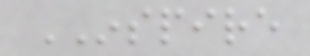INSPIRE
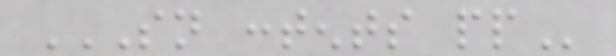SN CONTENTS PP
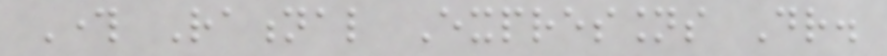Through Rational Expressions Dr.
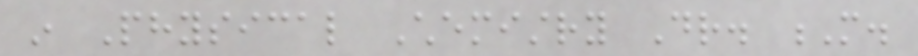in Physical Chemistry Dr. M.
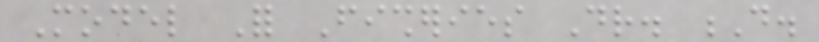Model For Fisheries Dr. D.
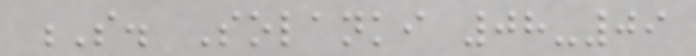S. Solanki 08-09
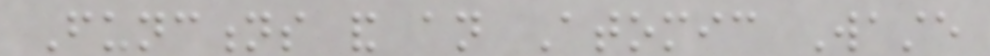Functions and an Atomic Waste
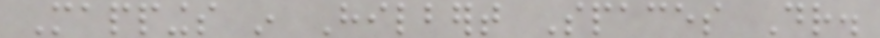Mappings in Hilbert Spaces Dr.
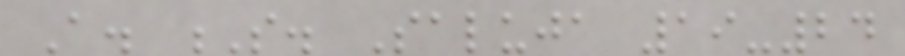A. S. Saluja 19-24
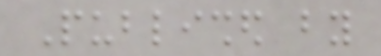Published by
